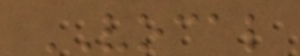VOCAL
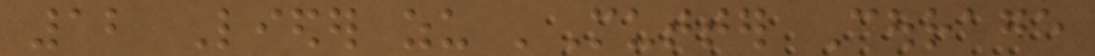12 Lieder zu 'Mutter Courage
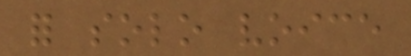for solo voice
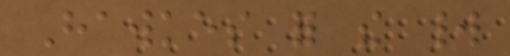Hawkes for the world
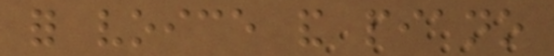for voice and piano
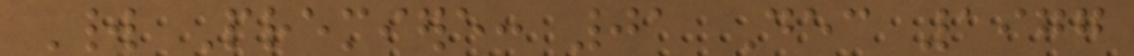World Premiere: 01 Dec 1977
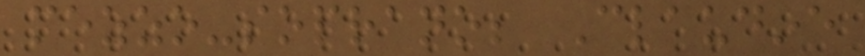mezzo-soprano; Claudine
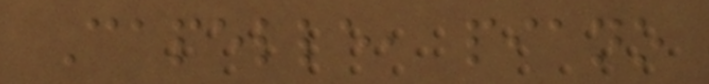Capelle, piano
